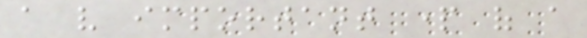a very important part of a
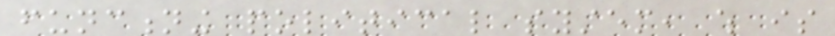functioning political system, which is
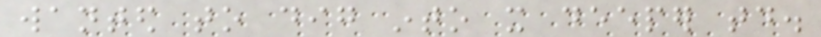wanted to dig into it deeper today.
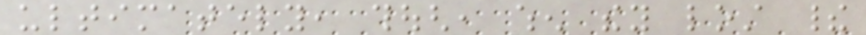ultimately, though, when they lost their
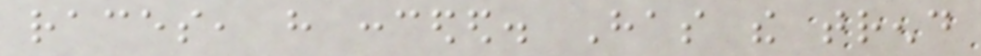races, have conceded. Has the trend
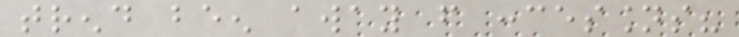trend been away from concessions?
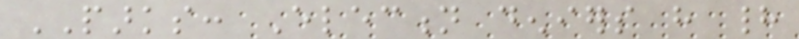PARKS: Election deniers have had
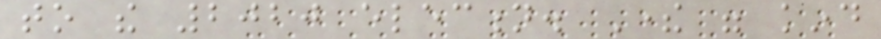to the 2020 election. There were kind
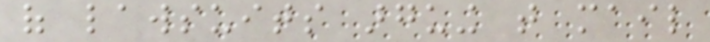of lawsuits arguing that mail
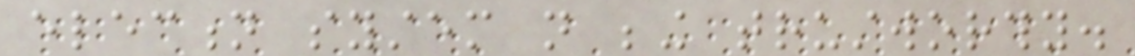election system not being trustworthy.
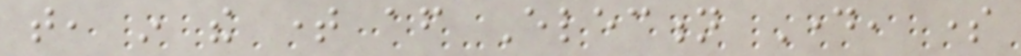that, in the time after Election Day, some
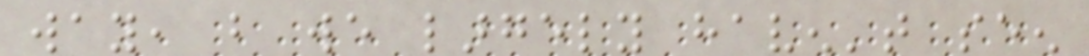way, but we largely haven't seen
